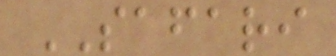SAFARI
